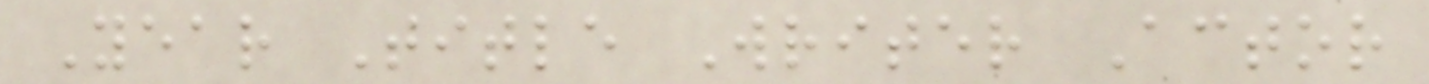Year Title Writer Actor
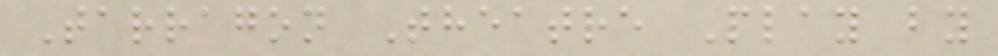Tarragon Theatre Play by
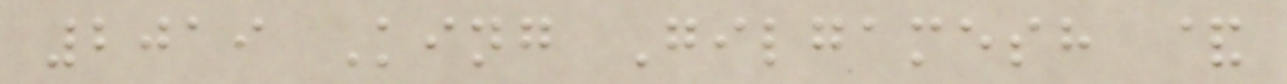2019 King Gilgamesh &
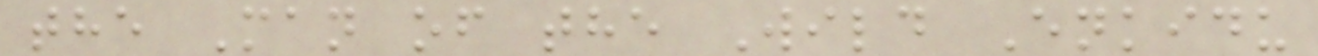the Man of the Wild Enkidu
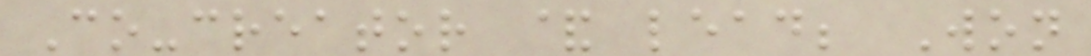Co-creator & lead; Won
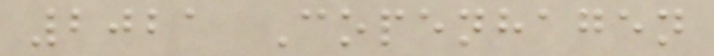2021 Copenhagen
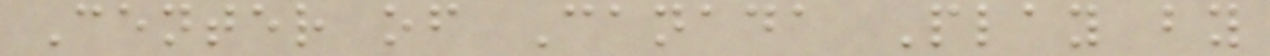Center of Canada Play by
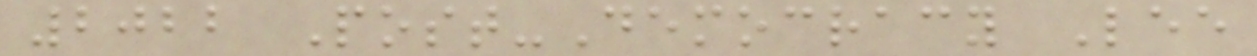2022 Post-Democracy Lee
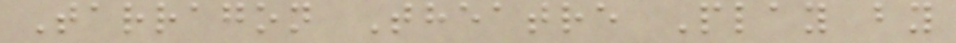Tarragon Theatre Play by
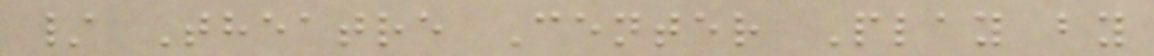/ Theatre Center Play by
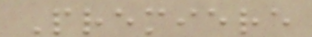Premiere
